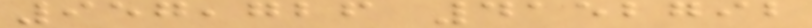957,726 4152792
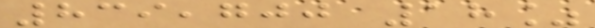839,700 18%
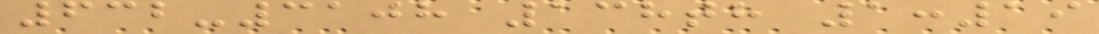632-3108 138th 1:19
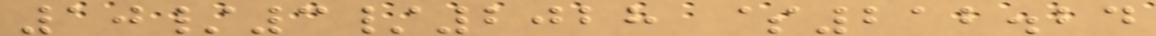10/3/2028 $212.24
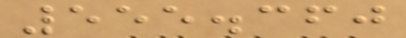555.360
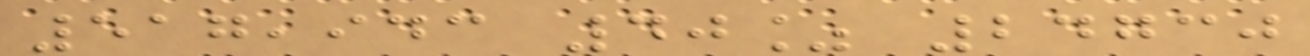517,943 40% 24730
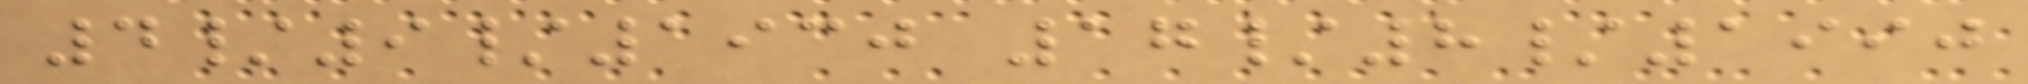4/9/1930 17/8/1990
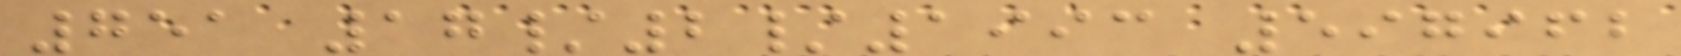751 17/2/1993 597962
